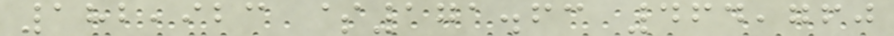182,923 $171.63 464,760
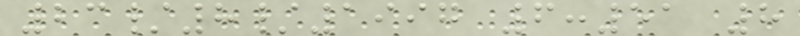23/8/1997 6:51 8
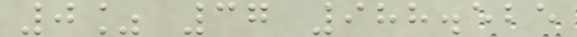0% 37 988.525
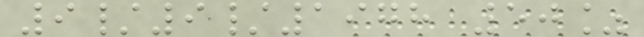9/9/1978 50%
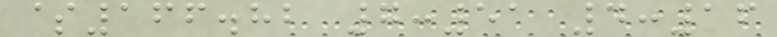$166.82 7:51 4:16
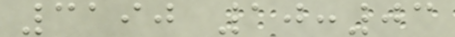3190 10:03
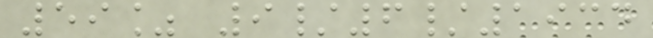59% 9/6/1934
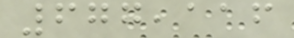677,116
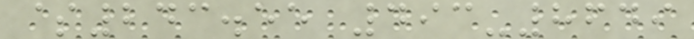$243.55 493-8649
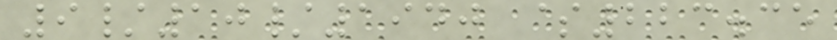9/10/1940 $223.35
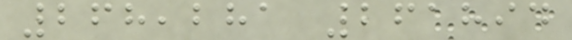268,281 261894
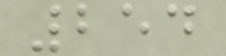254
